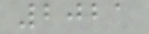2021
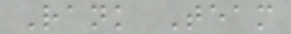Rank Team
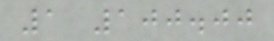1 100.00
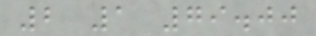2 1 79.00
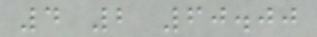4 2 60.00
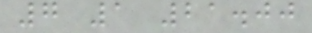7 1 21.00
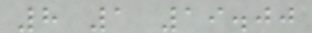8 1 19.00
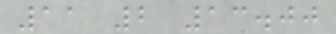11 2 13.00
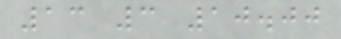13 3 10.00
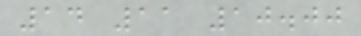14 11 10.00
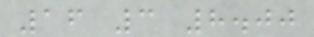16 3 8.00
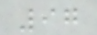97
